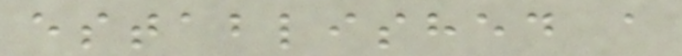established a
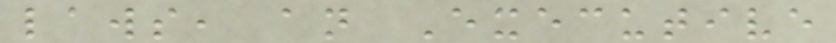laws, an Executive
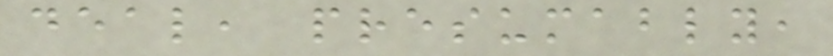deal, presumably,
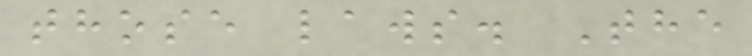those laws. The
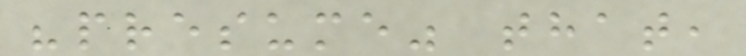"presume" that,
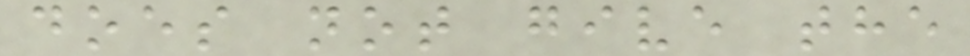does not give the
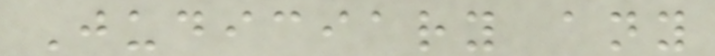Judiciary any
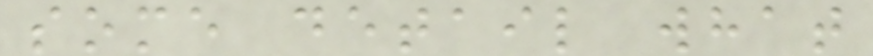some detail what
